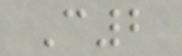C2
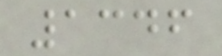1346
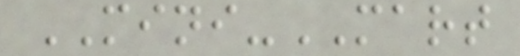MINI-MART
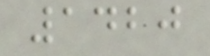1420
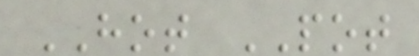HOT POT
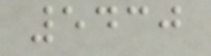5430
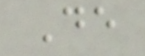De
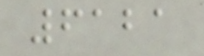6121
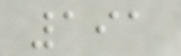191
